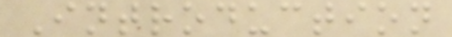Introduction
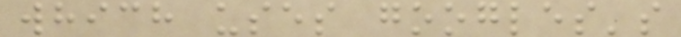which uses googles's
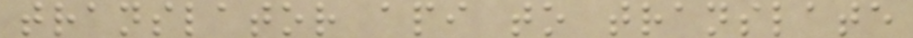translator api to translate
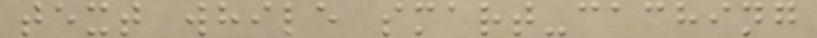text while smart-caching
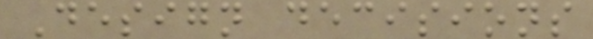Design decisions
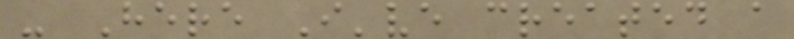- Here I've created a
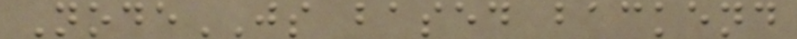NodeJS based backend
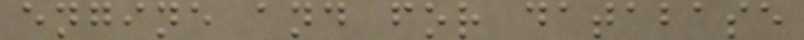engine and for database
